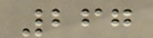267
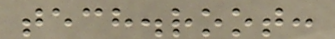tech.root:
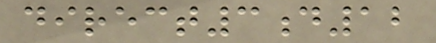direct3d12
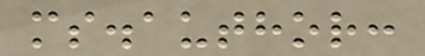ms.author:
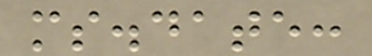ms.date:
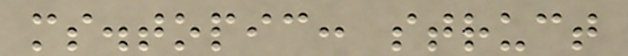ms.topic: struct
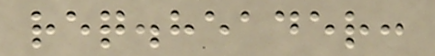req.header:
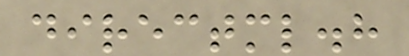directml.h
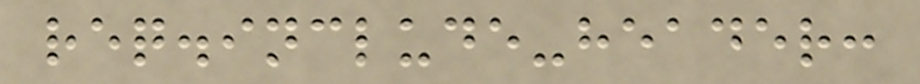req.include-header:
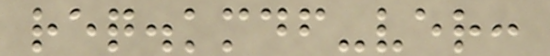req.kmdf-ver:
